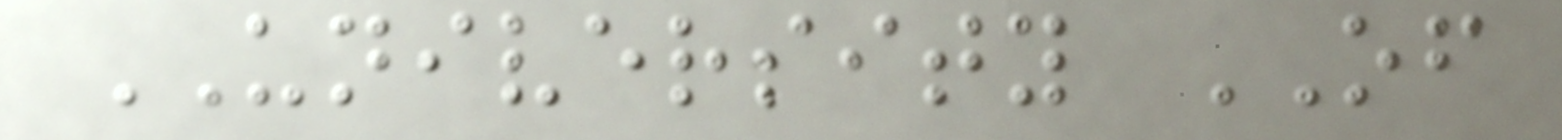UNIVERSITY OF
